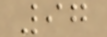97
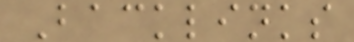Backlinks
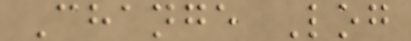Change Log
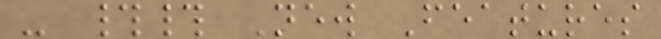- ## New Features
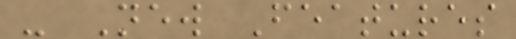- New Features
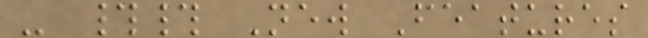- ## New Features
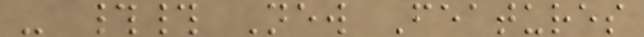- ## New Features
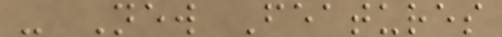- New Features
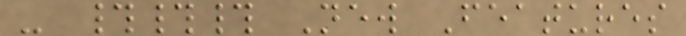- ### New Features
